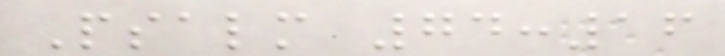Psalm 74:16
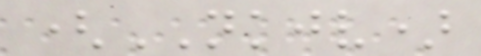(NKJV)
